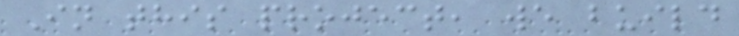In this project, we build
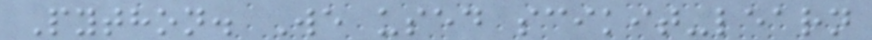Python. We used scikit-learn
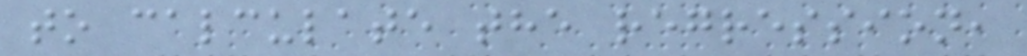to calculate the regression,
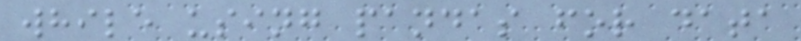while using pandas for data
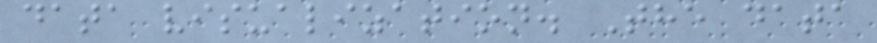data visualization. The data
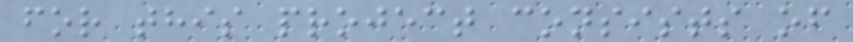for this project consists of
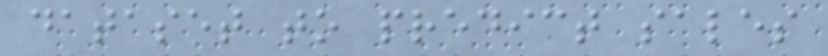dataset to predict sales
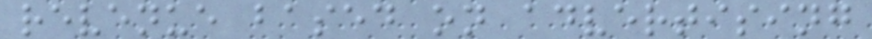revenue based on advertising
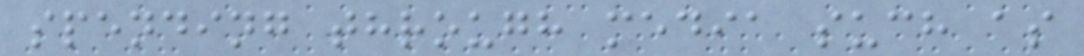spending through media such as
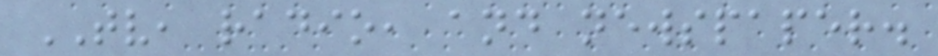TV, radio, and newspaper.
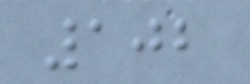102
